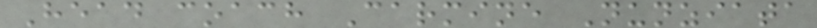Head coach Carmine Nunziata
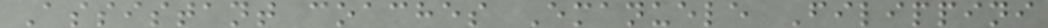Assistant coaches Emanuele Filippini
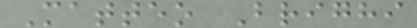Matteo Brighi
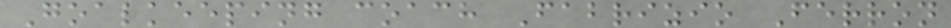Goalkeeping coach Fabrizio Ferron
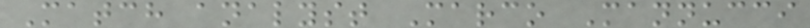Match analyst Marco Mannucci
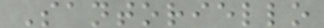Santoriello
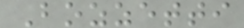Bozzetti
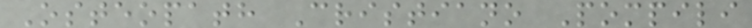Osteopath Cristiano Pompili
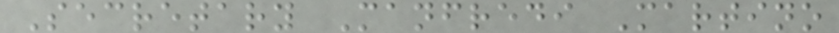Secretary Manfredi Martino
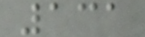131
